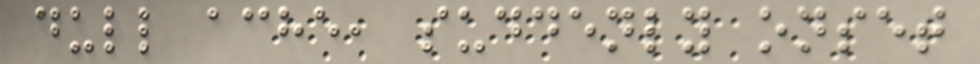dull ache, suddenly onset
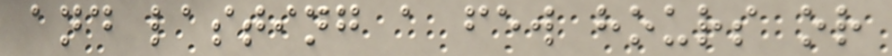and lasting a few hours or
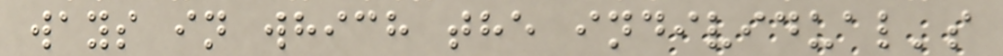ways in which the individual's
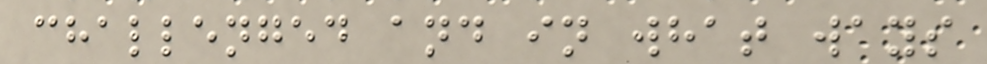challenged and in what ways
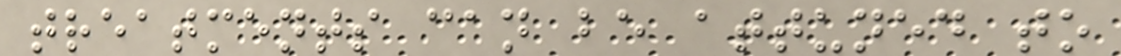treatments can be attuned to
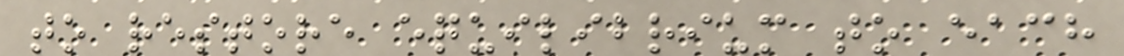to restore equilibrium to each
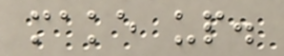make up.
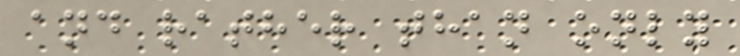and rather than only
